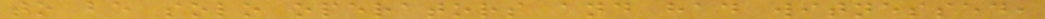to be solo operators and had witnessed,
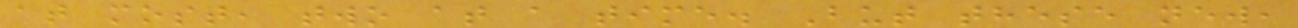at most, two at a time. But these new,
